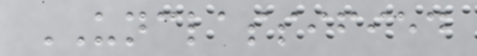UNCLASSIFIED
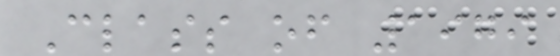Class of 1979
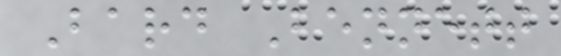Bard Bennett
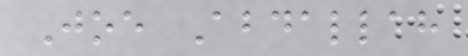Joe Abdallah
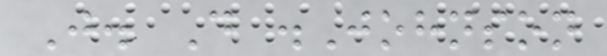J. D .Johnson
